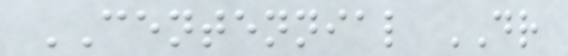CENTENNIAL DR
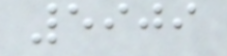5909
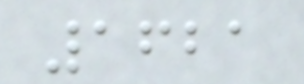1621
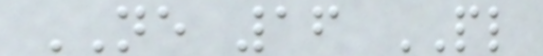NE 16 PL
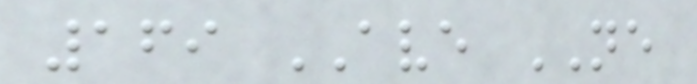169 AVE NE
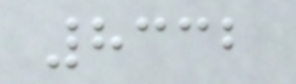8332
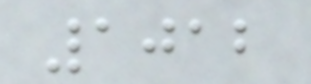1012
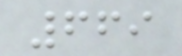669
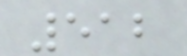512
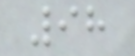98
